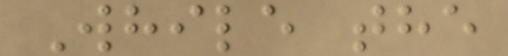While the
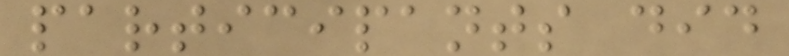participants did
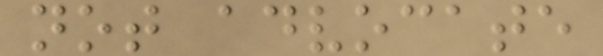not advocate
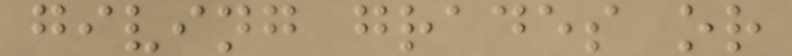giving grades or
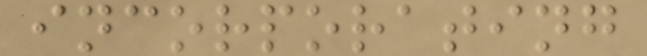incorporating
